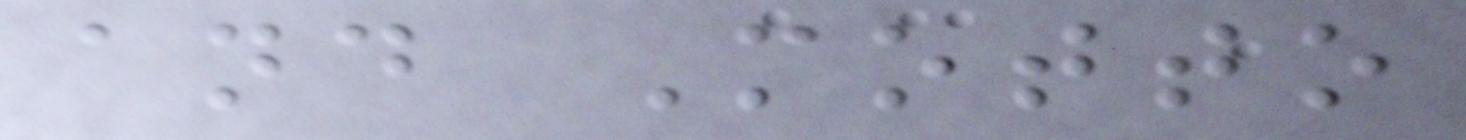and Motto
